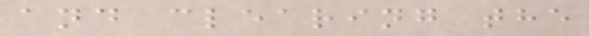and clearing the
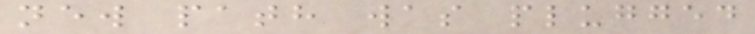new path was plugged
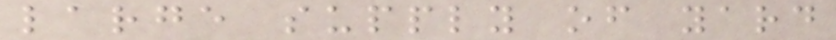large supply of yard
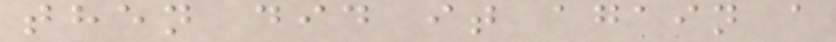then did it again a
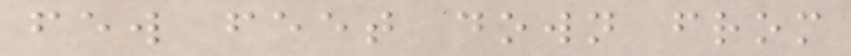few feet down from
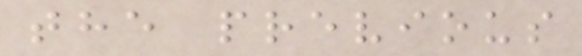the previous
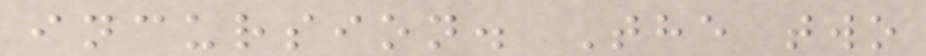incursion. The two
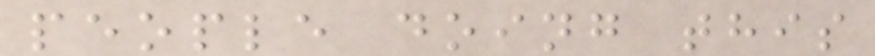people doing this
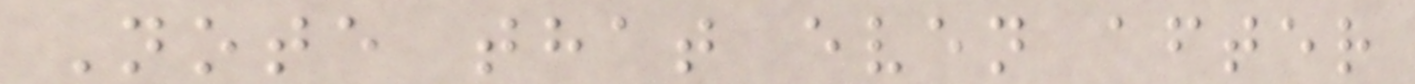Note that even after
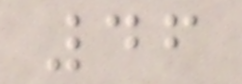46
